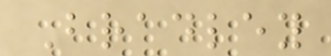Bradley
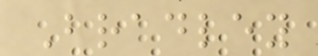Bradley
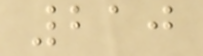210
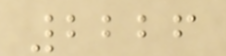2226
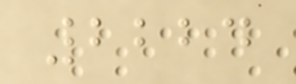2224
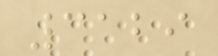3129
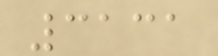3131
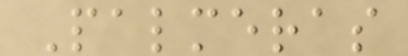Palmeras
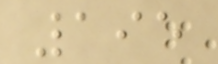195
